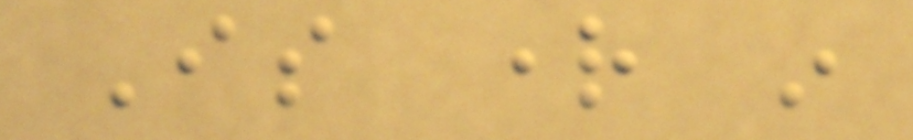Is right in
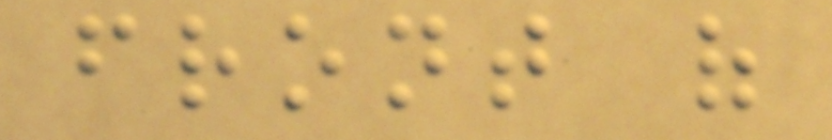front of
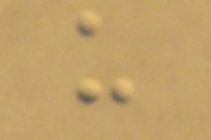us
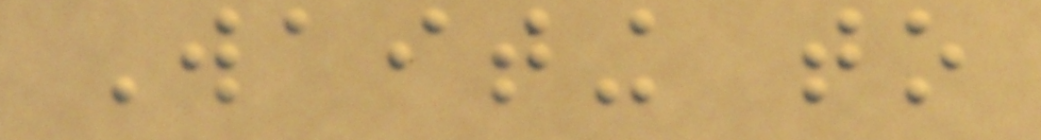Waiting to
